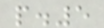p.5
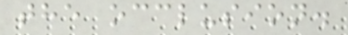the occlusion.
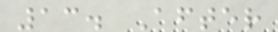13. After
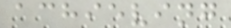achieving
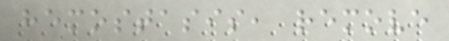hemostasis, remove
